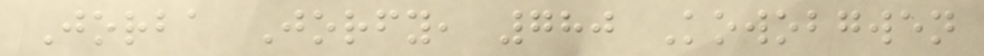Jorba Jorfy, 780 Kowobgwen
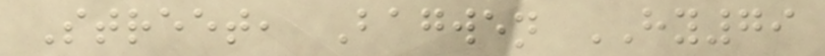Street, Bagwen HY79
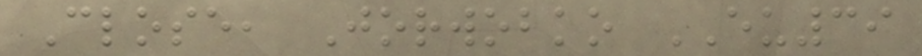Close, Jorwobko EU39
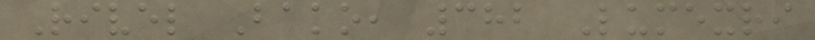Rivel Bako, 382 Lumexri
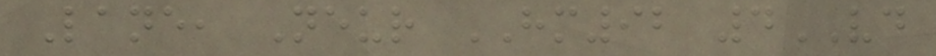Lane, Neur HM92 4VD
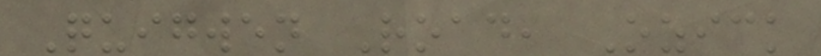Quigwen Road, Ozick
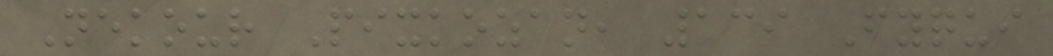Nekour Pixkozan, 139 Fyqui
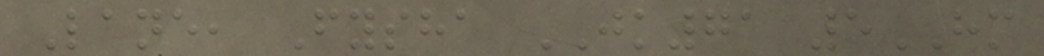Lane, Fysha JK71 5HM
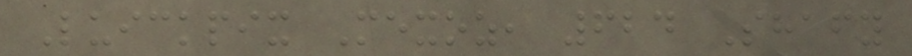Luickpix Mexoz, 624 Shafy
